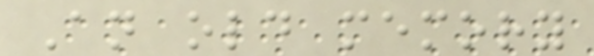An old memory
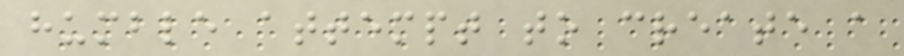humble attempt to create a
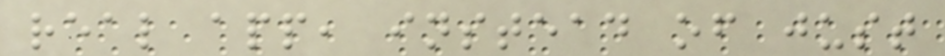real app, instead of just
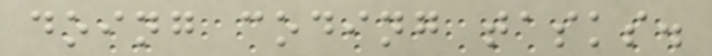doing coding tasks.
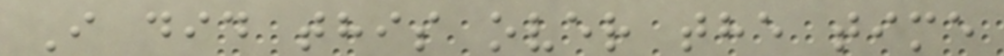I did this over the time
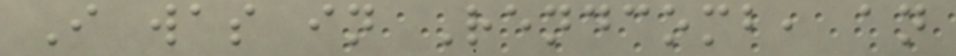I was in Rendcomb, an
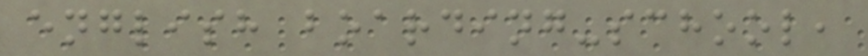english boarding-school,
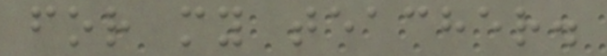for my teacher.
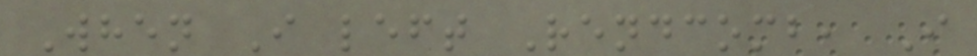When I left Rendcomb, I
